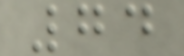74
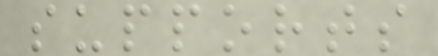supports
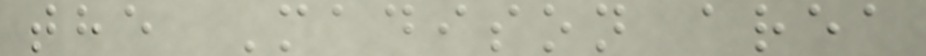the Madison area
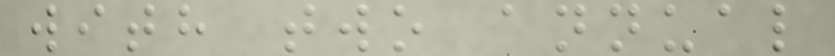with two annual
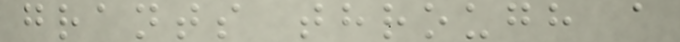grants through a
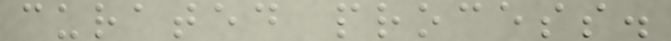curated process.
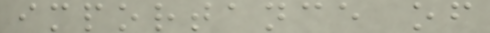importance of
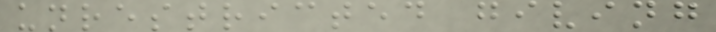unrestricted giving
